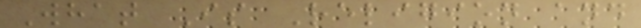What Is Religion and
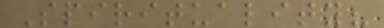Spirituality?
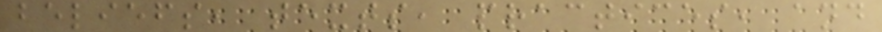beliefs, texts, practices, and
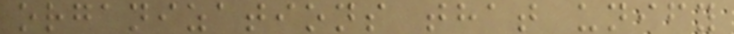organizations that unify
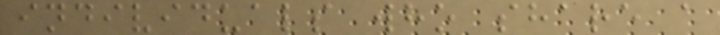individuals who share a
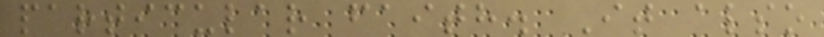particular faith. It also
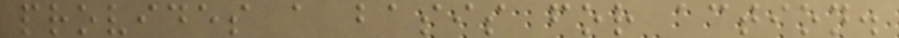provides a basis for action.
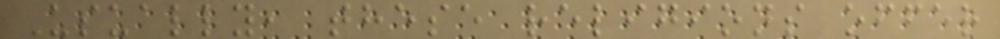Usually, these religions offer
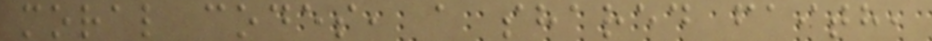moral codes, a shared faith,
